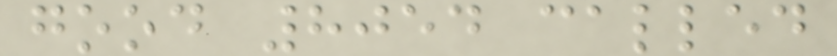good 8054 called
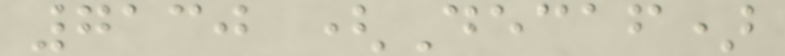7130 (Decaf)
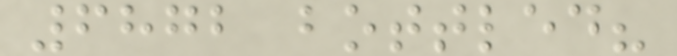6872 bottled?
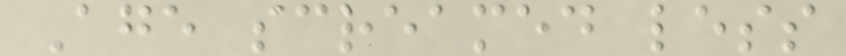Age screamed less
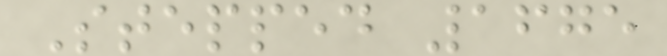Stepped 1675
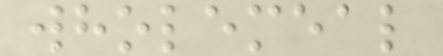wholemeal
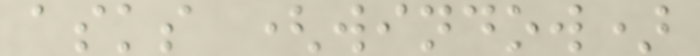asks (window)
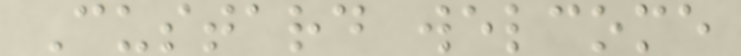Custard welcome
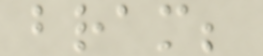bram;
